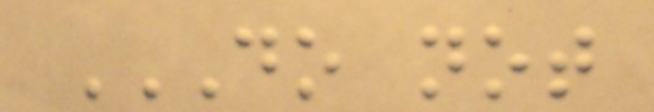DO NOT
